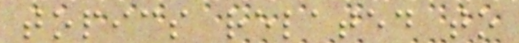topics related to
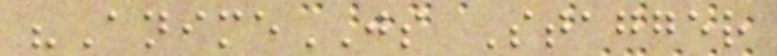"AnimeJS Stagger
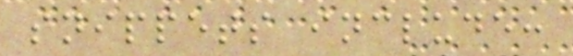snippets include:
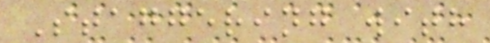Staggering with
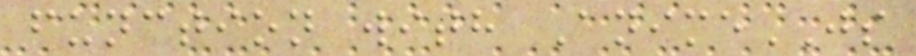function with AnimeJS
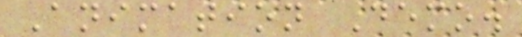Animation Demo.
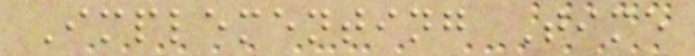Implementing Time
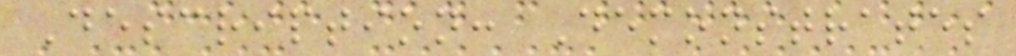Description: Demonstrates
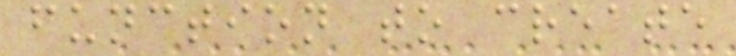function to create
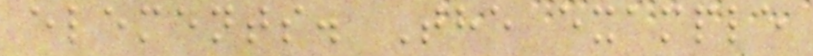elements. The example
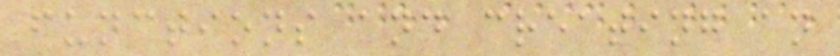functions and creating an
